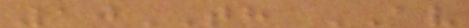10TH AV
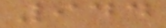944
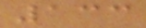133
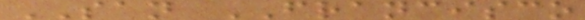SAN FRANCISCO
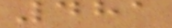481
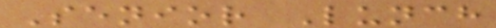Senior Lunch
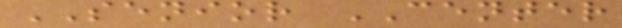SENIOR CENTER
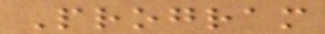Program
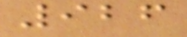926
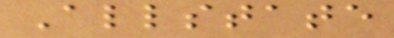Allstate
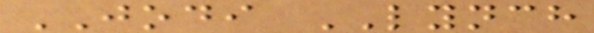JODI LYNCH
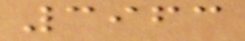3963
